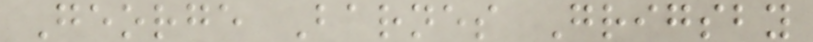George Barnes Grigsby
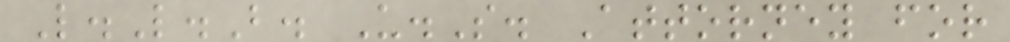L.L.B. U.S. Attorney for
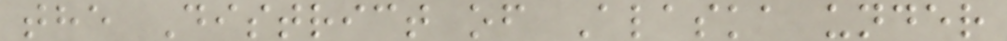the District of Alaska under
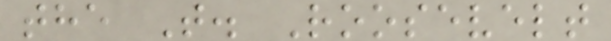the T. Roosevelt
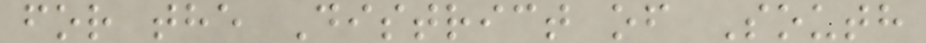for the District of South
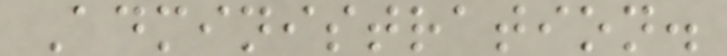Administration.
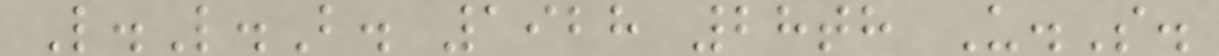L.L.B. 1928 28th U.S.
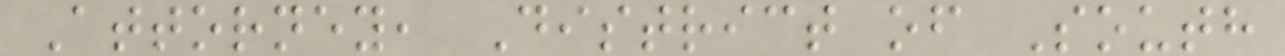Attorney, District of South
